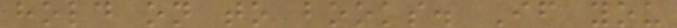hold on to books. If you
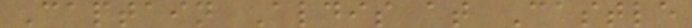Captain Aldis at Castle
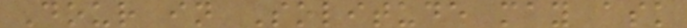Dour in Solitude may ask
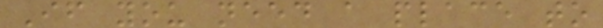If you need a place to
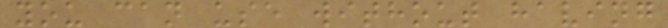you can use without having
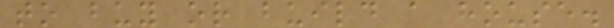to buy or build a house.
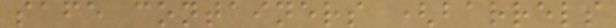safe containers (barrels
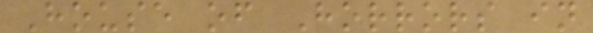House of Horrors in
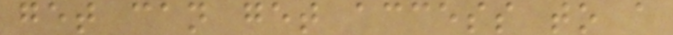get can get access to a
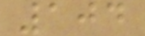104
